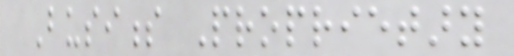Business Proprietary
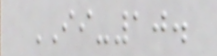II-10.
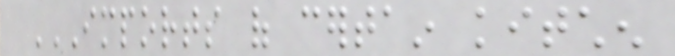IMPORTS OF CERTAIN KITCHEN
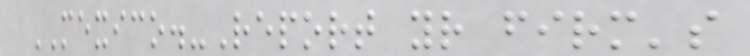MEXICO.-Report your firm's
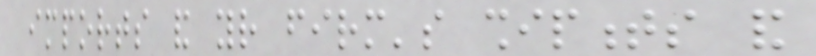imports and your firm's shipments and
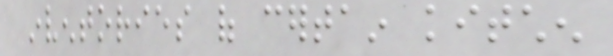inventories of certain kitchen
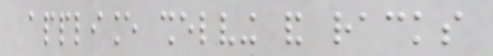appliance shelving and racks
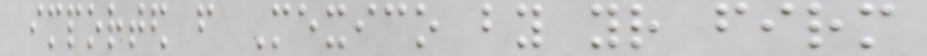imported from Mexico by your firm
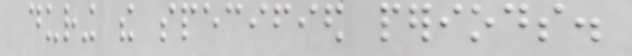during the specified periods.
